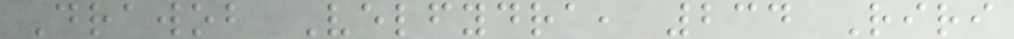Drawob Velfydra, 234 Riri
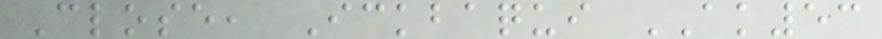Close, Ickbaqui AK53
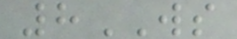8WS
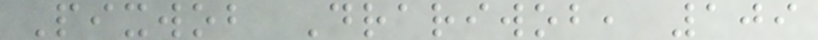Pixwob Drariwob, 109
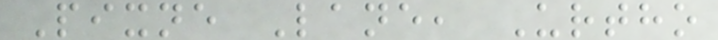Pixne Lane, Urtho
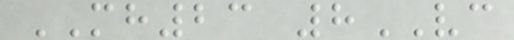MH23 8VC
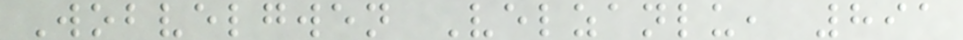Wobvelgwen Velzanlu, 891
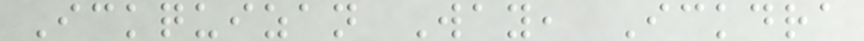Ickquizan Way, Ickdra
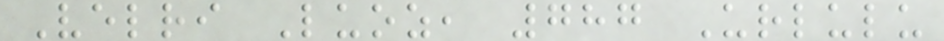Velri Luoz, 787 Urlulu
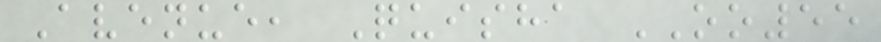Avenue, Quisha OO55
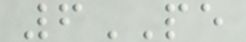6PE
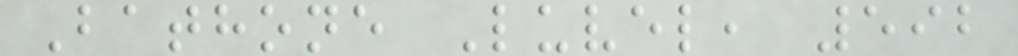Bathone Luvel, 592
